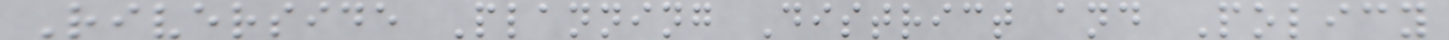Riverside Planning District and Policy
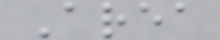Area
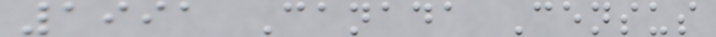1991 Canada Census
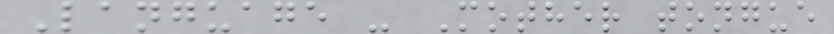Language - Mother tongue
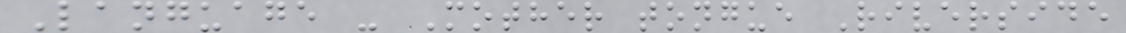Language - Mother tongue Riverside
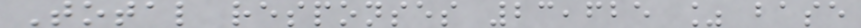Total responses 23,625 % base
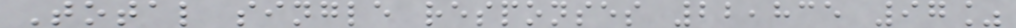Total single responses 22,835 97%
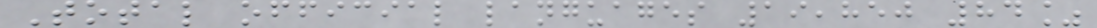Total official languages 19,850 84%
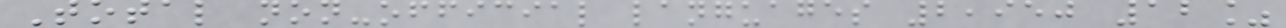Total non-official languages 2,950 12%
